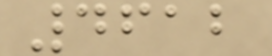4612
